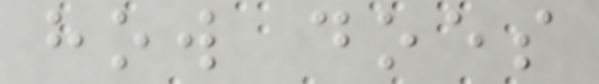how does
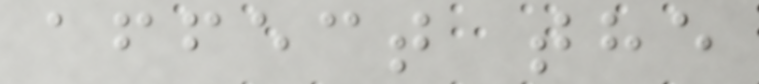affect the
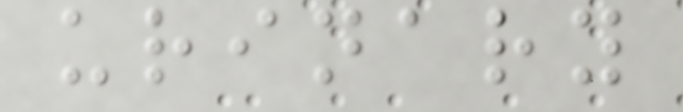urinary
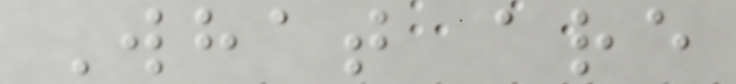What are
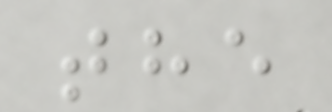the
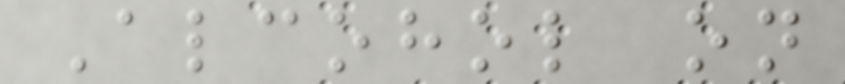Alcohol on
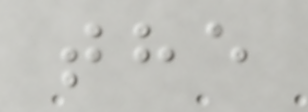the
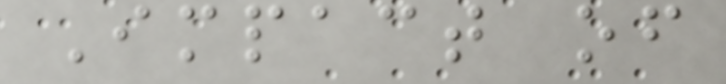Impact of
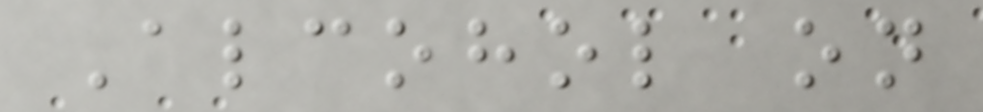Alcohol on
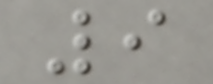9
